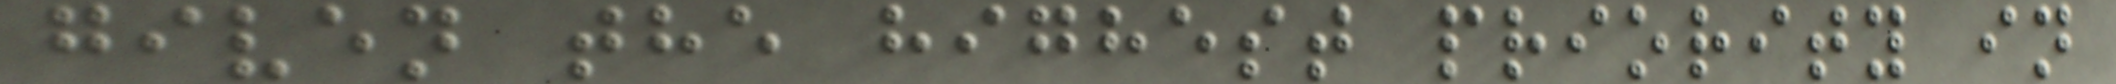given the highest priority in
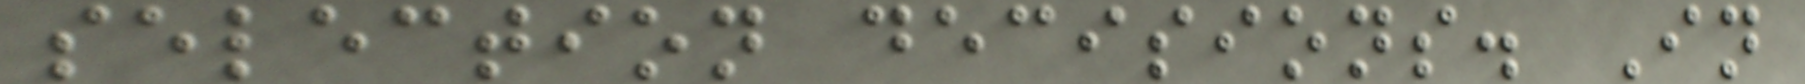selection decisions. In
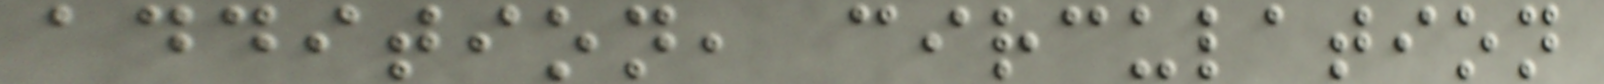addition, circulation
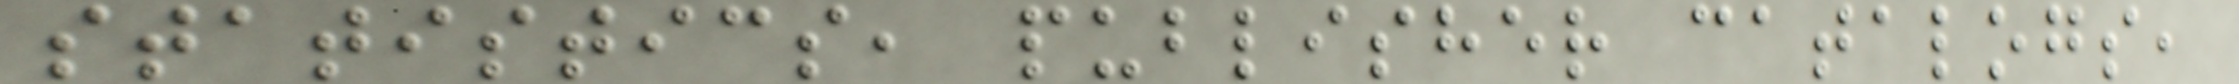statistics, publisher catalogs,
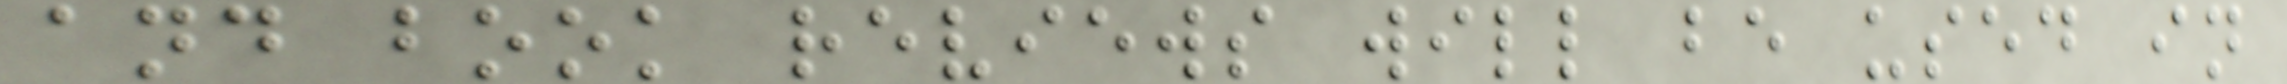and book reviews will be used in
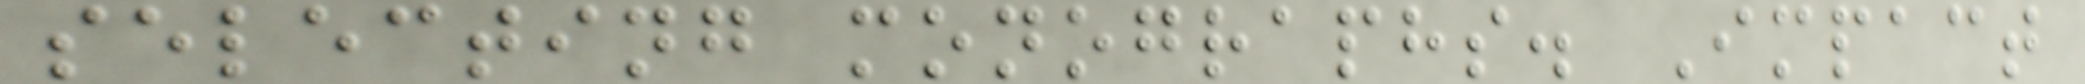selecting monographs. Impact
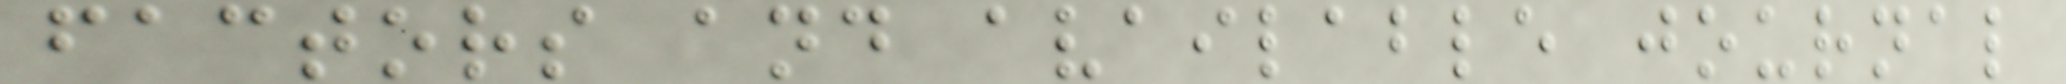factors and available journal
